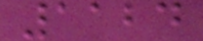1124
